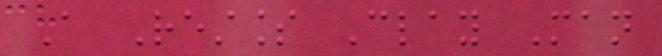A Restless Clay Man
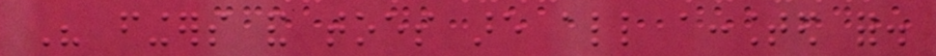His fingers and toes are all accounted for.
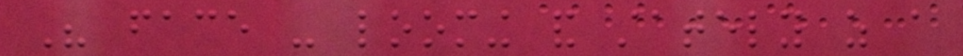His face - looming and stately as a
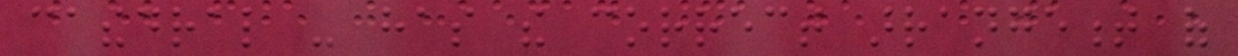cathedral - has the correct arrangement of
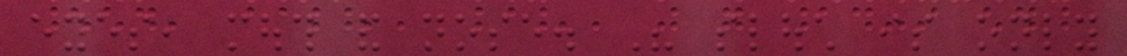eyes, mouth and nose. His slouch is only
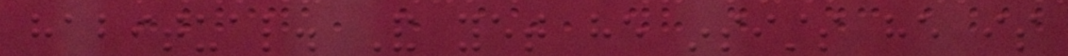habitual. And yet he insists he is
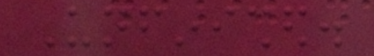Unfinished.
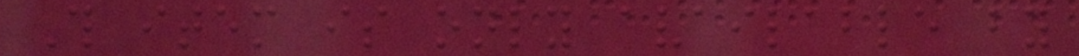This item is only available by
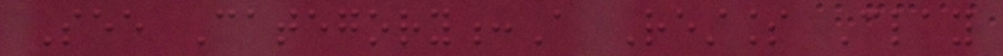See Category:A Restless Clay
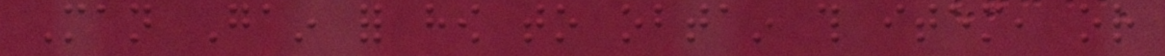Man Gain for how to obtain this item, or
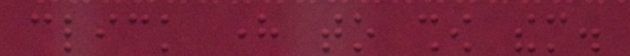click here to show them.
